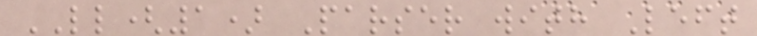LL(1) Parser with Left
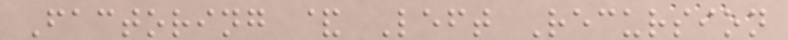Factoring & Left Recursion
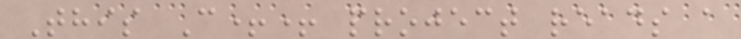This C++ project reads a
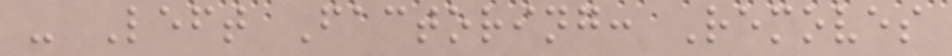- Left Factoring: Removes
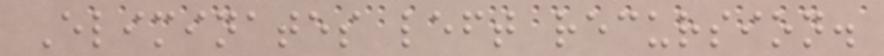Eliminates left recursion.
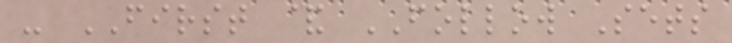- FIRST & FOLLOW Sets
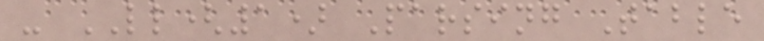- LL(1) Parsing Table
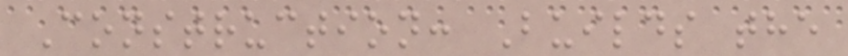Construction: Builds the
